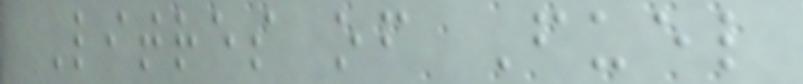Litres of Fuel
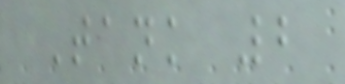Tank 2
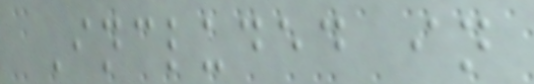Included in
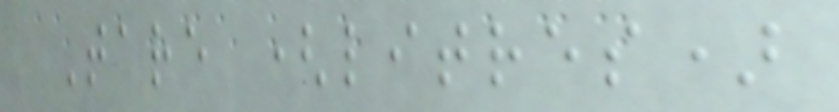Tare (litres)
